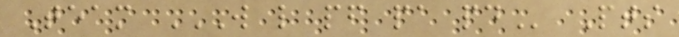Team W L PF PA PD Pts
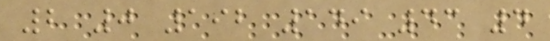2 0 192 149 43 4
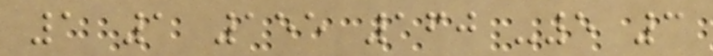1 1 155 160 -5 3
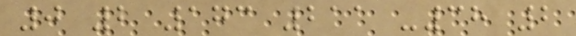0 2 173 211 -38 2
